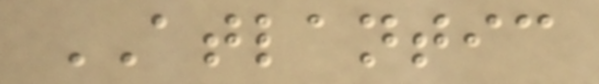ATLANTIC
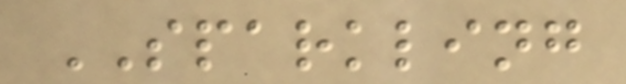SPARKLING
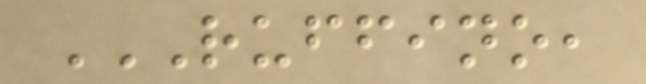RUFFINO,
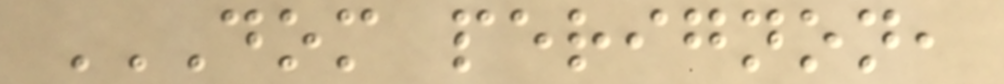DOM PERIGNON,
